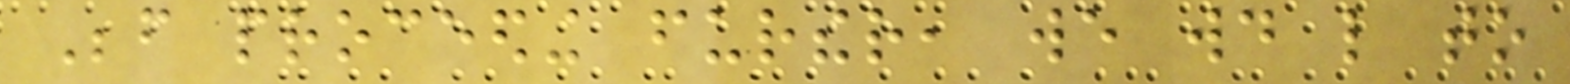Before proceeding further, we would like to
